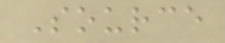Source
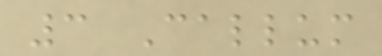3 Callum
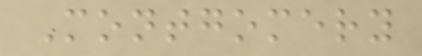Montgomery
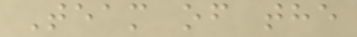Team of the
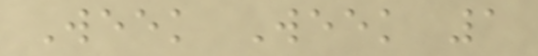Week Week 1
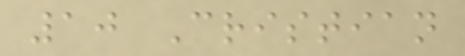10 Cristian
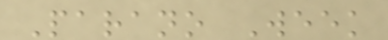Parano Week
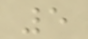5
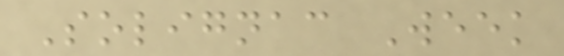Solignac Week
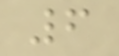6
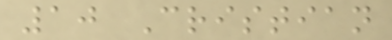10 Cristian
